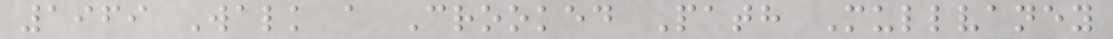1969 Walk a Crooked Path Mullvaney
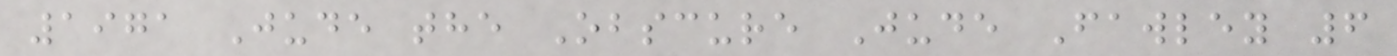1971 Jude the Obscure Jude Fawley 6
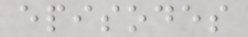episodes
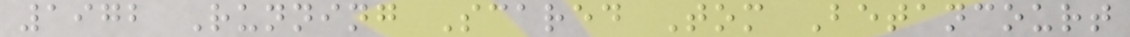1972 Running Scared Tom Betancourt
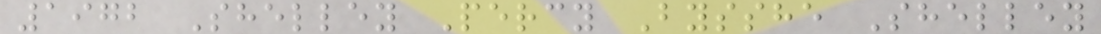1972 Shelley Percy Bysshe Shelley
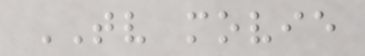TV movie
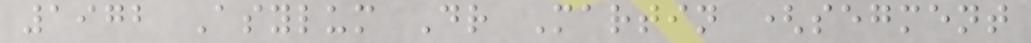1972 Asylum Dr Martin (segment
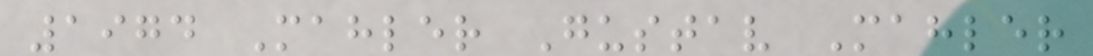1974 Mahler Gustav Mahler
